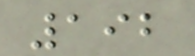192
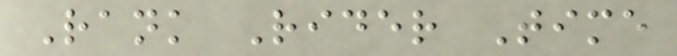Rank Rider Time
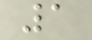1
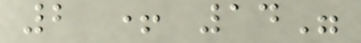2 + 14"
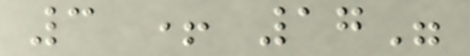3 + 17"
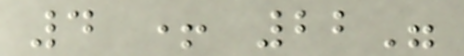4 + 22"
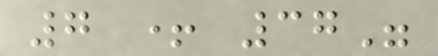7 + 37"
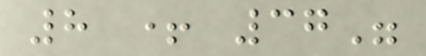8 + 37"
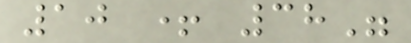10 + 38"
